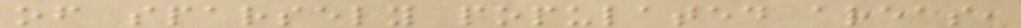of sparsely populated areas,
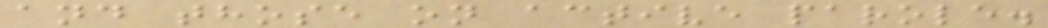and those on active parole.
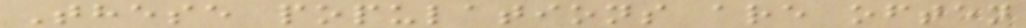These populations are often
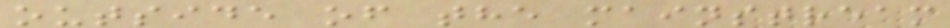outside of the mainstream
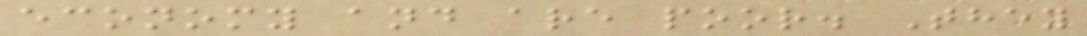economy and are poor. They
